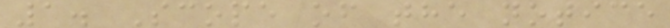1. Scope of the notice
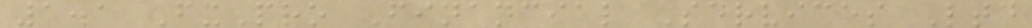1.1 FxPro Financial Services Ltd
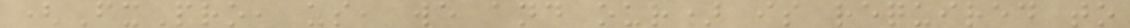(FxPro, us, we and our) is required to
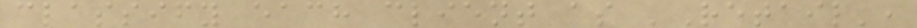classify each client as 'Retail',
